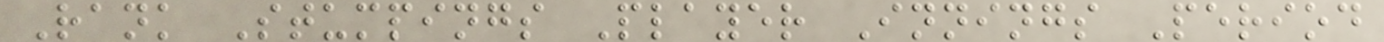Rank Stumpings Player Innings Period
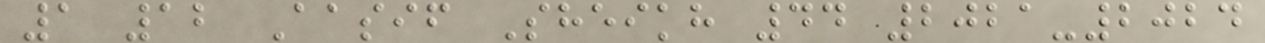1 12 Aasif Sheikh 44 2021-2024
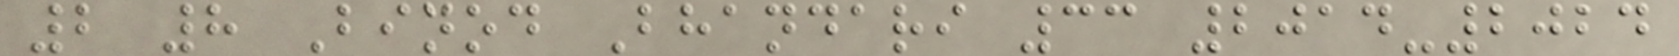2 8 Binod Bhandari 33 2014-2024
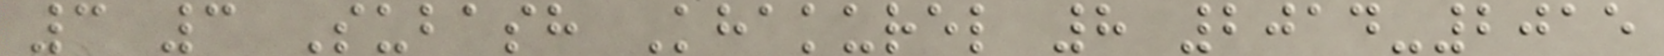3 3 Subash Khakurel 8 2014-2015
